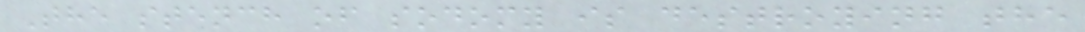The stench of sodomy is destroying the
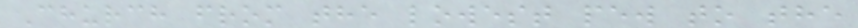Church from the lowest pew to the
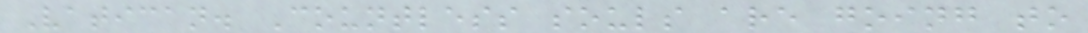Vatican. Countless souls are going to
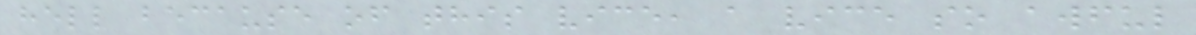hell because of this vice, a vice so awful
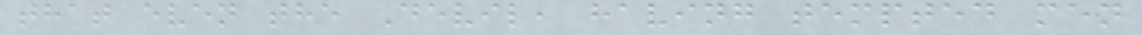that even the Devil, having tempted men
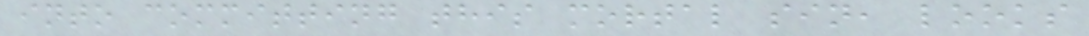into committing this mortal sin, looks
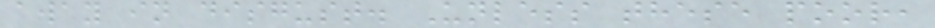away in disgust. Unless these poor,
